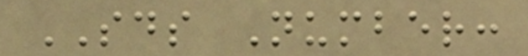SDS Number:
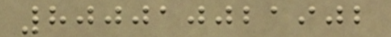800010021902
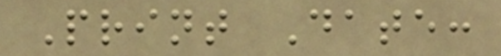Print Date:
